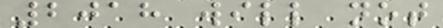2018 will not
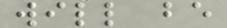will be
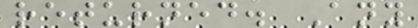returned. Any
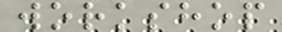workshop
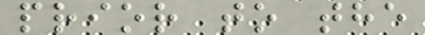prior to the
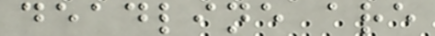deadline are
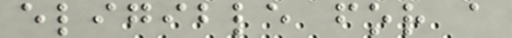eligible for a
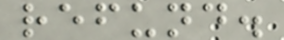refund.
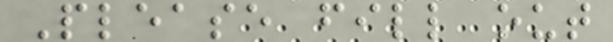Please fill out
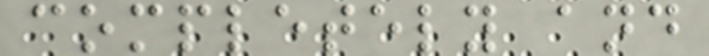completely and
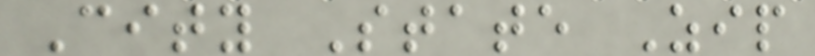City State Zip
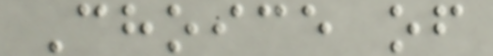Choice of
